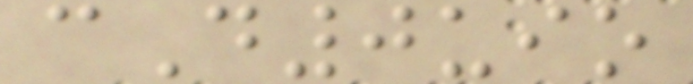cD0uio
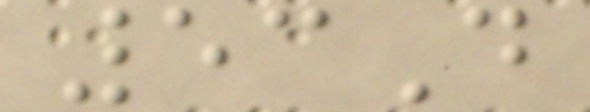53D
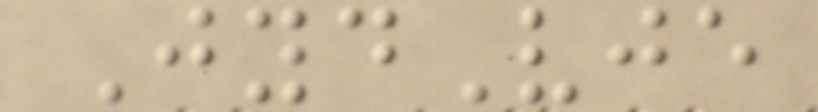JydVje
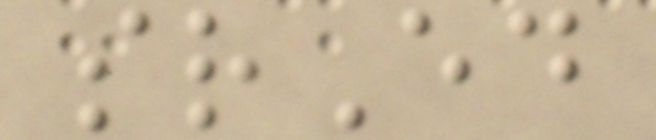srEd
